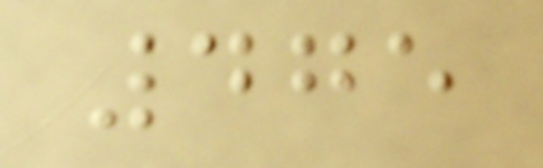475
